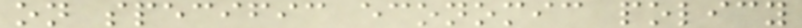on specific economic policy
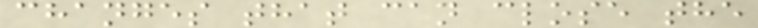changes that can close the
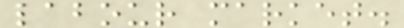labour market.
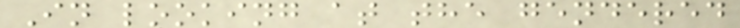In looking at the gendered
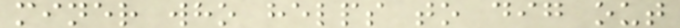miner who helps to dig out
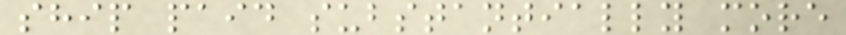ship paid substantially more
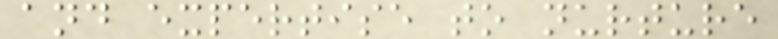and expertise to nurture
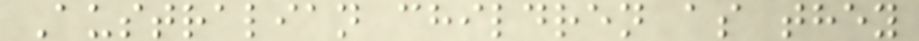Australian children as they
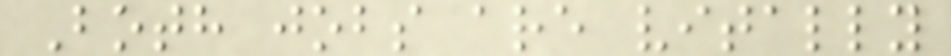Both jobs are vitally
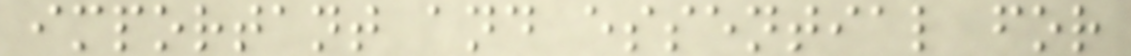important and essential for
